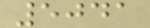5041
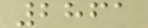2861
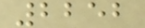2252
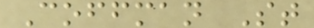Coffman St
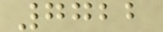7722
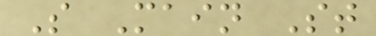S Main St
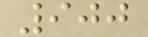900
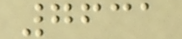7631
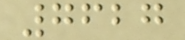7627
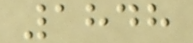1848
